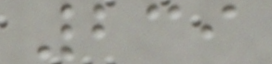239
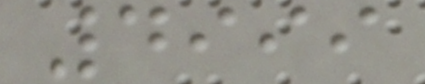4999
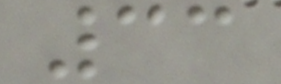33
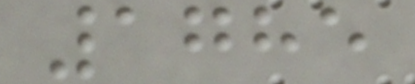1785
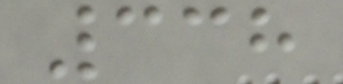338
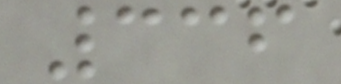336
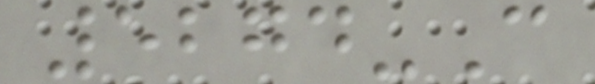5274-C
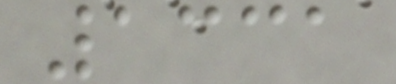1331
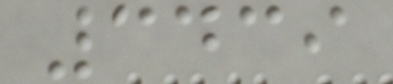3439
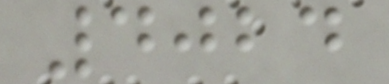4024
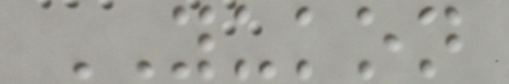YUKON
